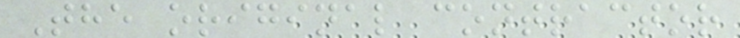The original contractor
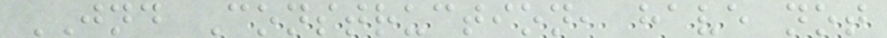JND Construction, have not
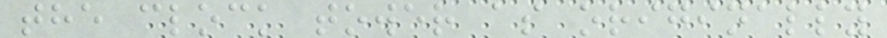the clock tower as originally
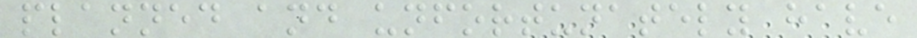planned and unfortunately have
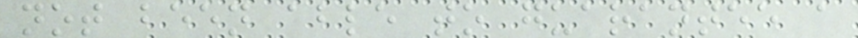not been able to guarantee a
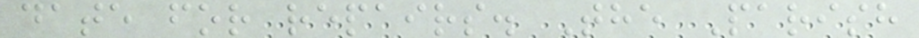date for repairs. The Parish
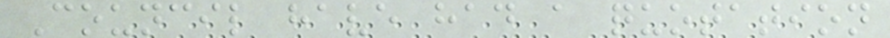Council have had a quotation
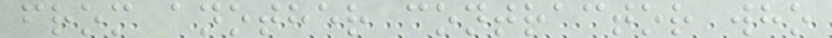from another contractor who
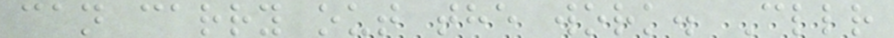can carry out the work. Cllr
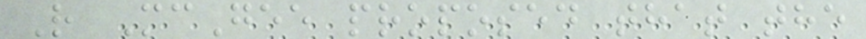R McGee proposed that the
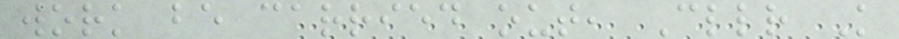work be carried out, Cllr K
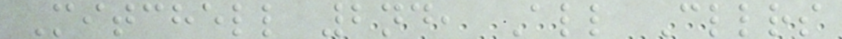Mitchell 2nd, All Cllrs
